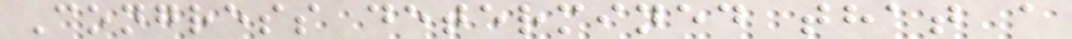Congress determined that a
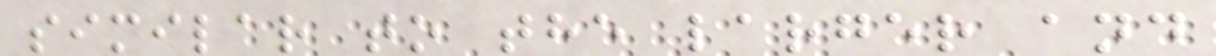similar to the larger and
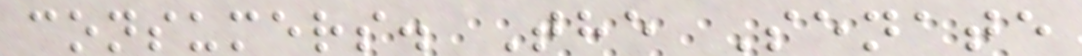consumers. The Senate
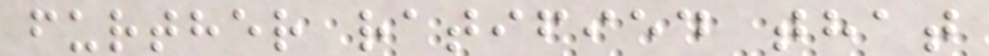further ratified that
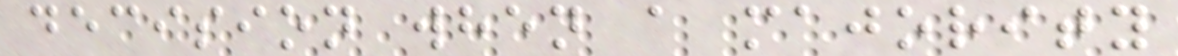decision when a majority
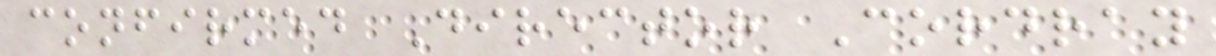confirmed Director Cordray
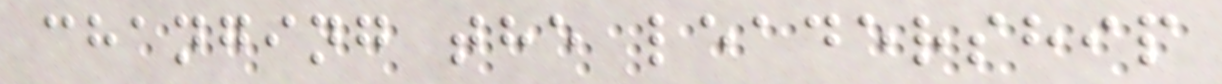changing the leadership
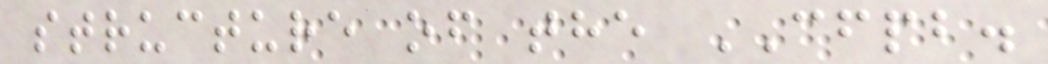structure of the CFPB.
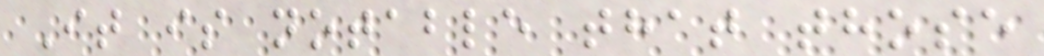It is notable that those
